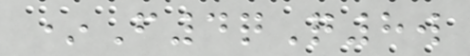*F4qQ8w
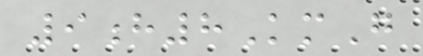9h8KmG
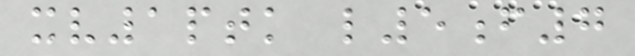xv1ptk l5f7
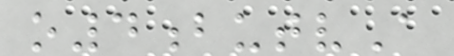o4butvA
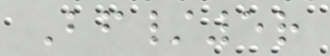Bf/5r
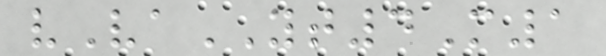vVaYT4M1
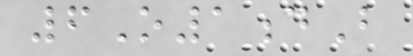6O1dB
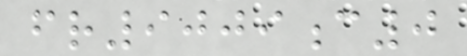fr9009c0
